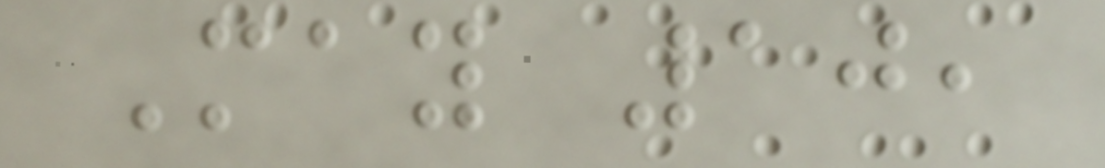May 10,
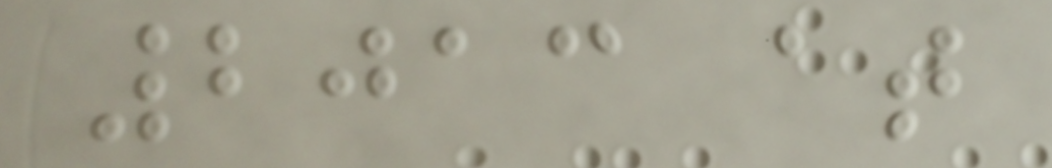2013 at
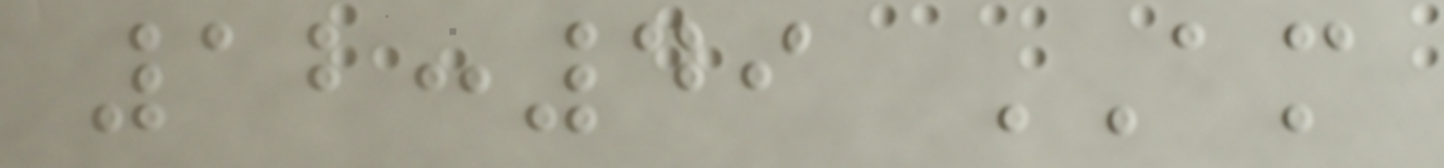12:49 AM
